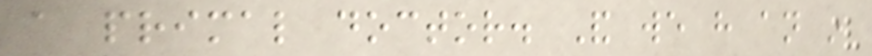a primal doctor. And we have an in
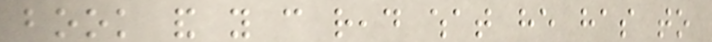book and you can read what he has to
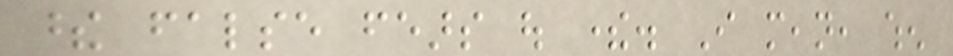these false fears out there. I mean, when
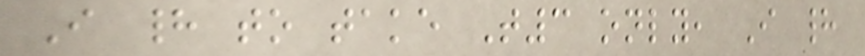I had to take T3 only, I had
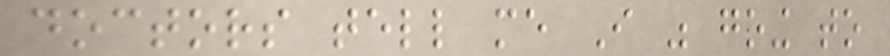doctors tell me I was going to
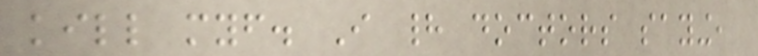kill myself. I had doctors saying,
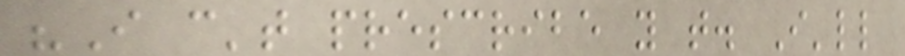"I can't prescribe you that. I'll
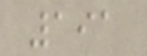191
